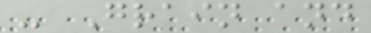- Grain and
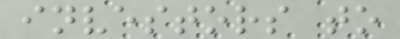investors to
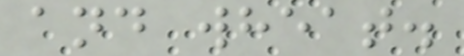and wheat.
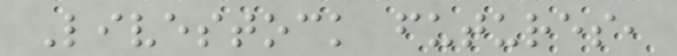Livestock futures,
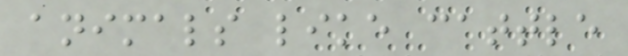animals like cattle
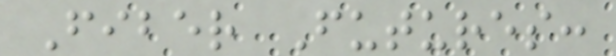Fiber Futures:
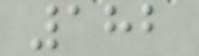182
